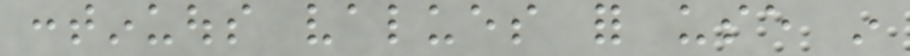continuous values for use in
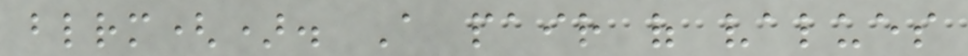blrm(). A pair of values
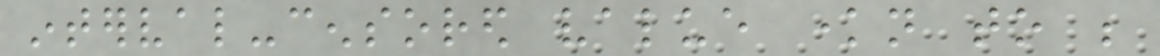interval-censored value known to be
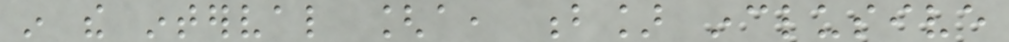in the interval [a, b] inclusive
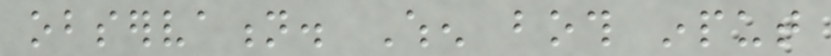observation. When both input
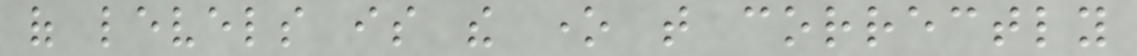of levels is the one that correctly
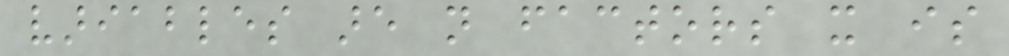variables are not factors it is
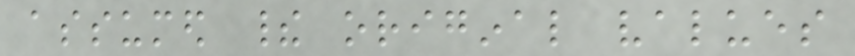assumed their original values
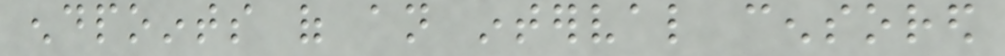endpoints of an interval censored
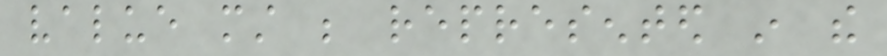value must be represented in the
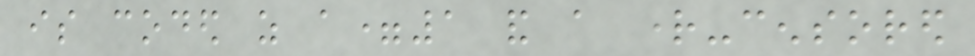is coded as a=1 and a right-censored
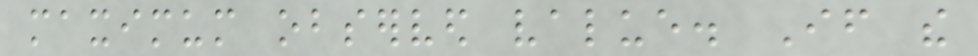maximum observed value. If the
